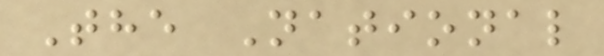The National
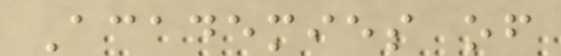Academies of
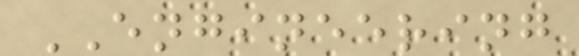ENGINEERING
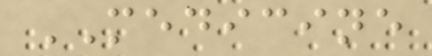MEDICINE
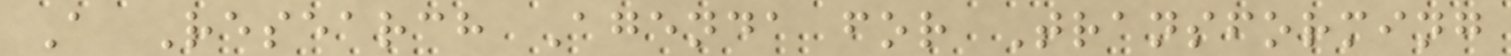A Research Agenda for Transforming
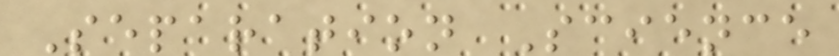Separation Science
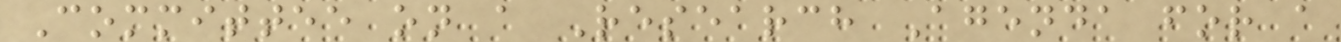Committee on a Research Agenda for a
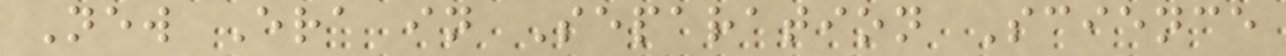New Era in Separation Science
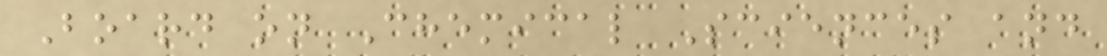Board on Chemical Sciences and
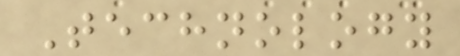Technology
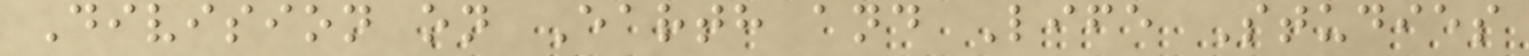Division on Earth and Life Studies
